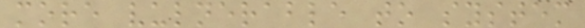more vulnerable to system
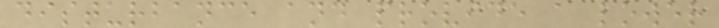disturbance and provide a lower
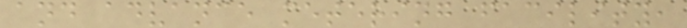and advance metering facility,
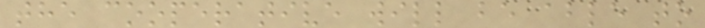the cooperative will be able to
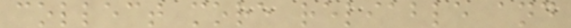collect more reliable and
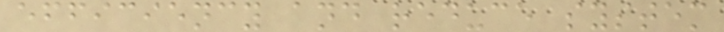efficiency and reduce system
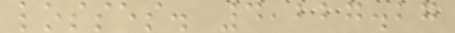losses. 4,227.27
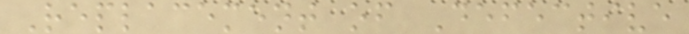Replacement of Defective
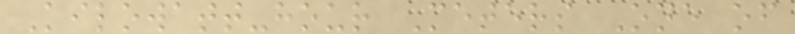Kilowatt-hour Meters One of
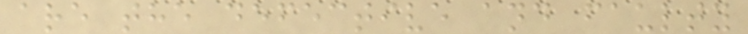are the defective and faulty
